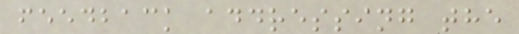feedback addressing the
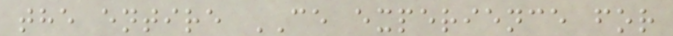the entire CE experience for
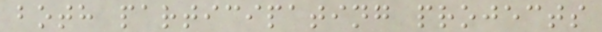both participating projects
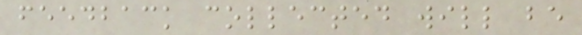feedback collected will be
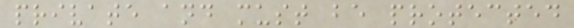private and must be protected
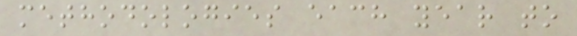methodologies each year to
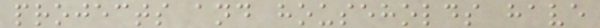projects and households have
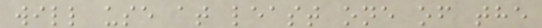will use at least one of the
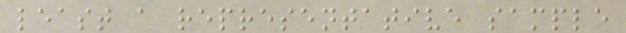least a representative sample
